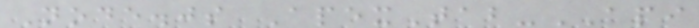Node.js ApexTab-API
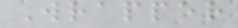Wrapper
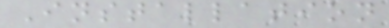Installation
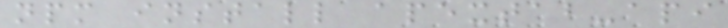npm install apextab-api
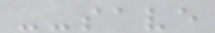--save
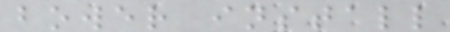bower install
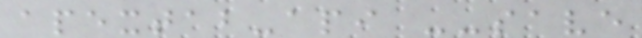apextab-api --save
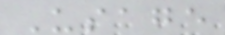Usage
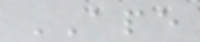APE
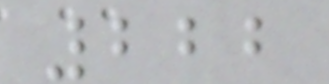222
